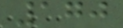170
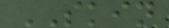SKIN
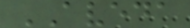AVEDA
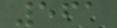561
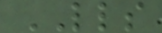LLS
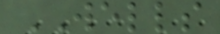WELLS
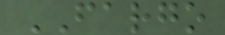FARGO
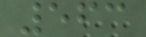563
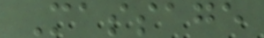Massage
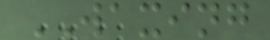WAXING
